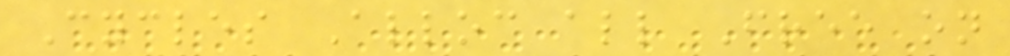Cycles Alloc all Free on
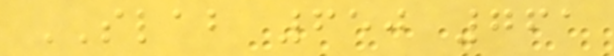SLAB 650 761
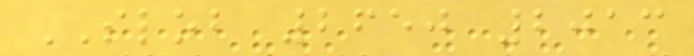SLOB 2650 2013
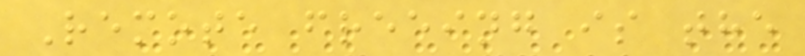Remote freeing is the
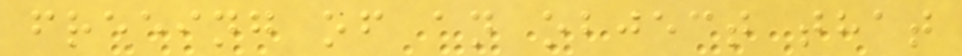freeing of an object that
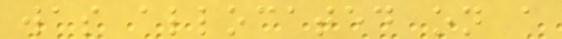was allocated on a
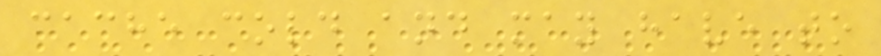cache cold and may have to
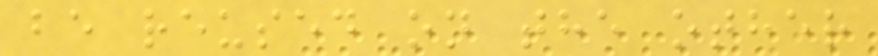be reused on the other
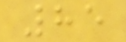85
